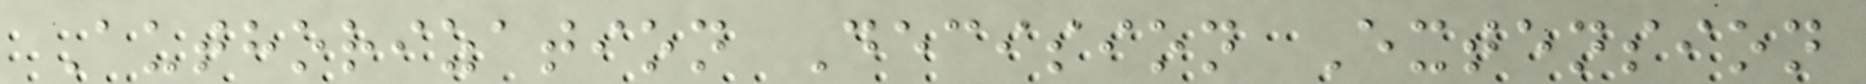Authorization Decision Extension
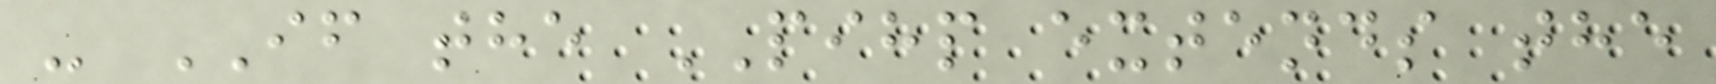- IF the PIHP extends the
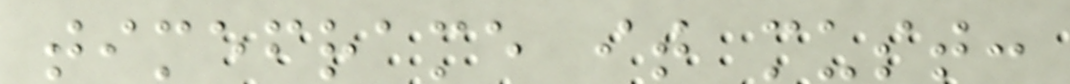timeframe it must:
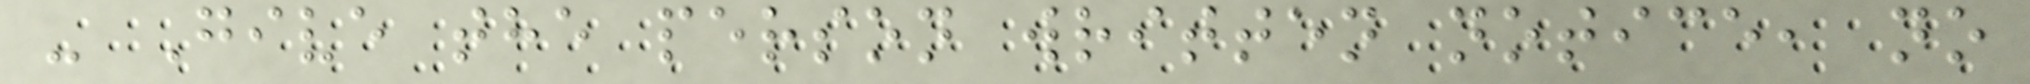- Give the person written notice, no
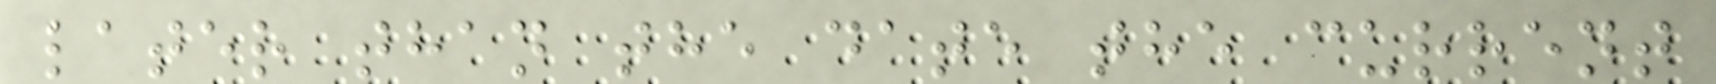later than the date the current
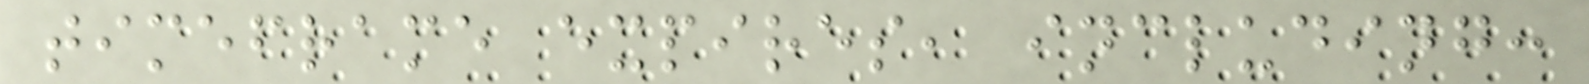timeframe expires, including:
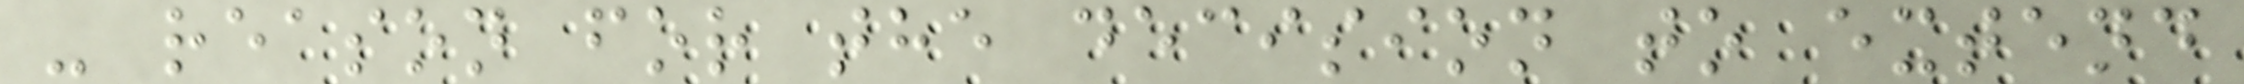- reason for the decision to extend
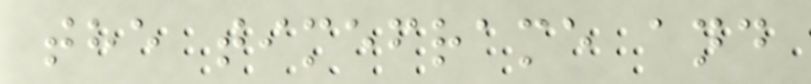the timeframe and
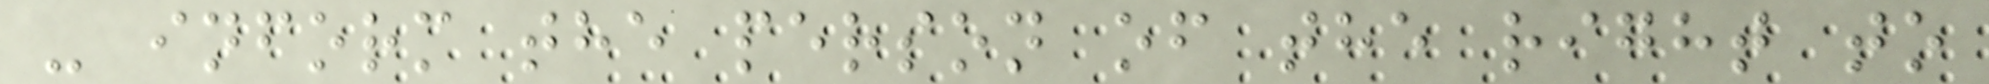- inform the person of the right to
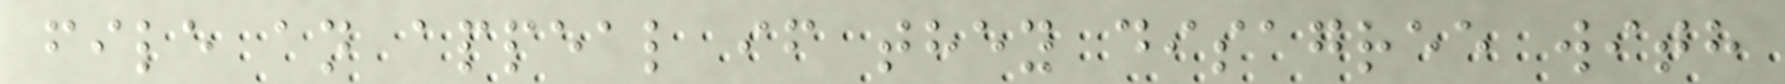file an appeal if they disagree with
